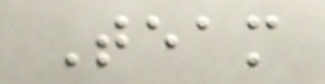Team
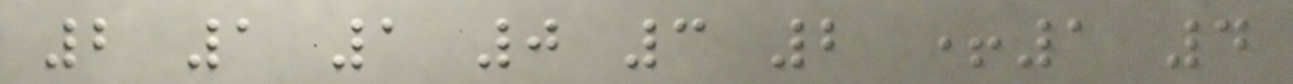2 1 1 0 3 2 +1 4
